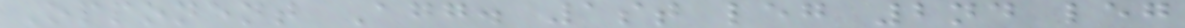Opponent Agg. 1st leg 2nd leg
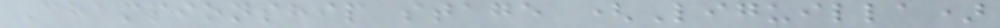Championship stage (Liguilla)
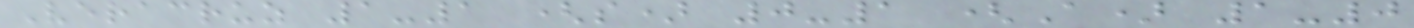Veracruz 1-1 (s) 0-1 (A) 1-0
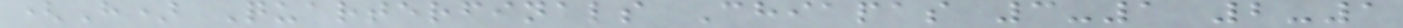(H) Quarterfinals Chiapas 3-1 2-1
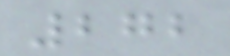272
